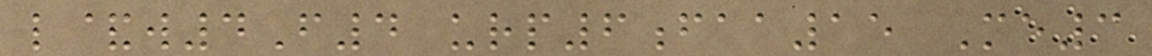l&w4F4 urp6faa15 Me3
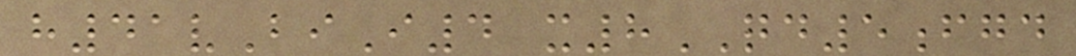h41vBiI4 x8QD5fgd
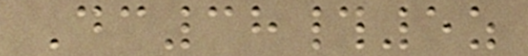Dc38#5z
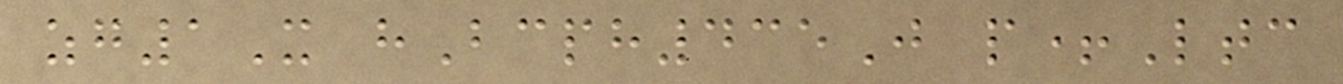zg1X hBcph435J p+Ltc
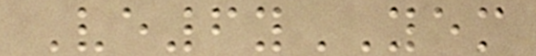Ve6yYEM
